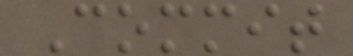Commit
